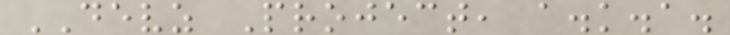DEVZ Project, a.k.a.
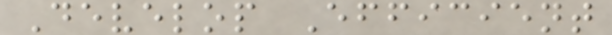Develop Efficient
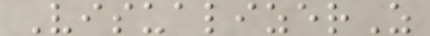VisualizerZ
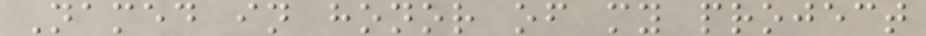Named in honor of my project
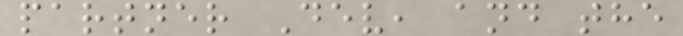partner Dev, and the
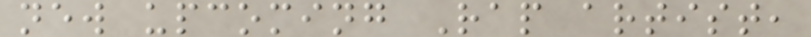new upcoming Rap artist,
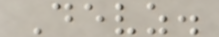Devz.
